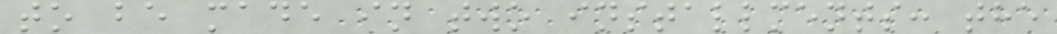to be made in two installments: the
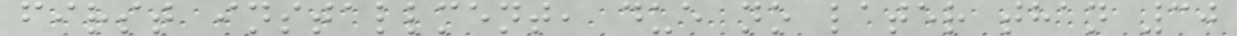first installment, due no later than 30
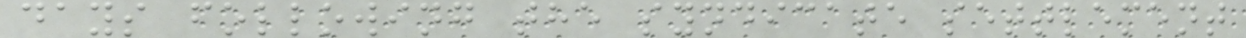days following the syndicate settlement
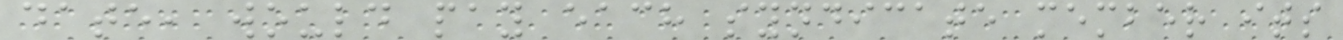date, would pay each syndicate member its
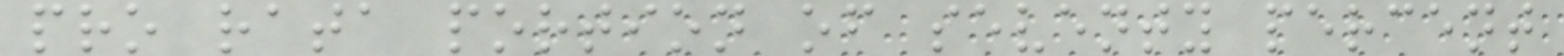pro rata portion of seventy percent
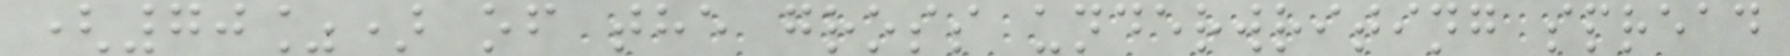(70%) of the gross underwriting spread
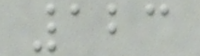123
